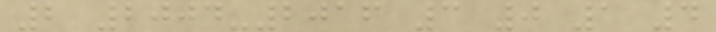2 2004-2016 3 0 1 4
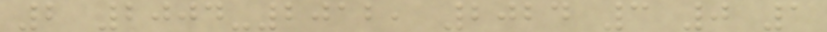2 2004-2012, 2024 3 0 1
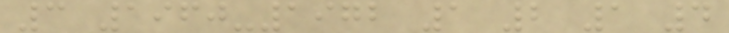3 1960-1972 1 2 1 4
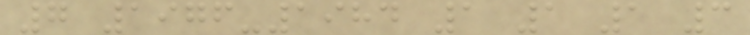7 1976-1984 1 1 1 3
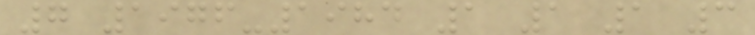7 1976-1984 1 1 1 3
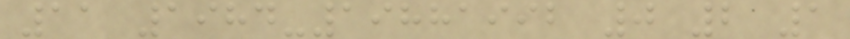11 1984-19881992 0 2 1
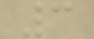3
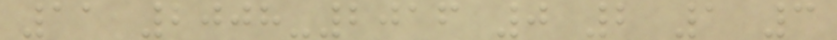11 2008-2016 0 2 1 3
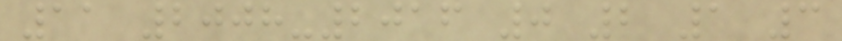11 2008-2016 0 2 1 3
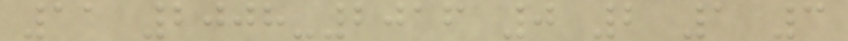11 2008-2016 0 2 1 3
